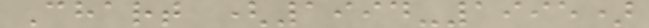Chart (1994-1995)
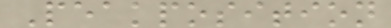Peakposition
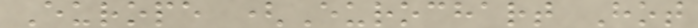Europe (Eurochart Hot
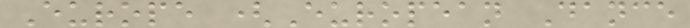Europe (European Dance
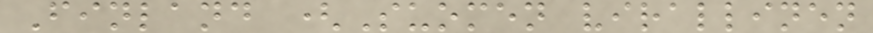Finland (Suomen virallinen
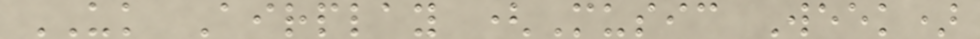UK Airplay (Music Week)
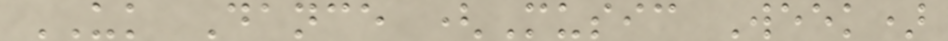UK Dance (Music Week)
